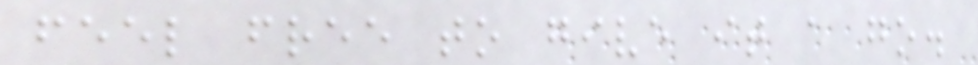feel free to give it a go.
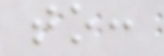to:
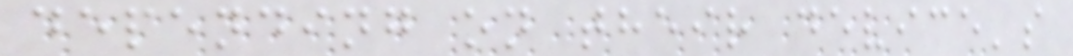depending on their device's
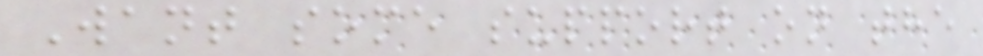Want some support on the
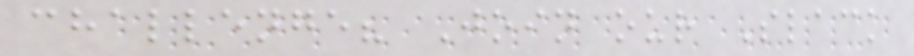challenge? Join our Slack
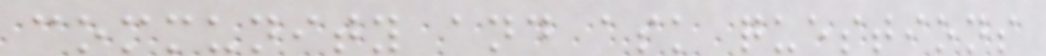community and ask questions
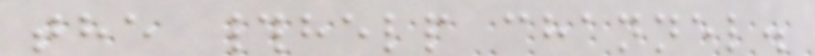the #help channel.
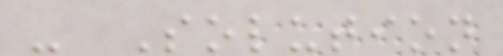- Solution
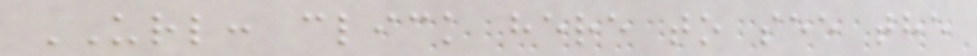URL: click here to see the
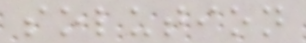solution
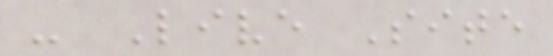- Live Site
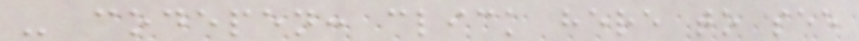- codepen: click here to see
